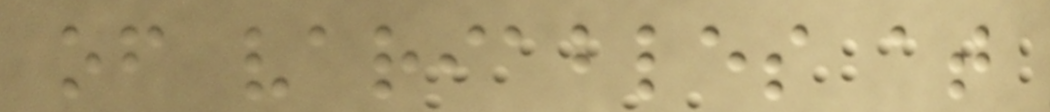of variables at
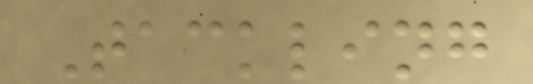Tackling
